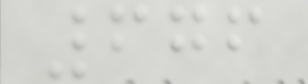676
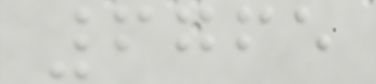6765
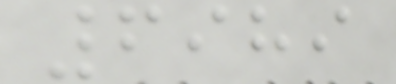6989
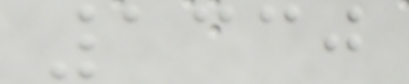1330
